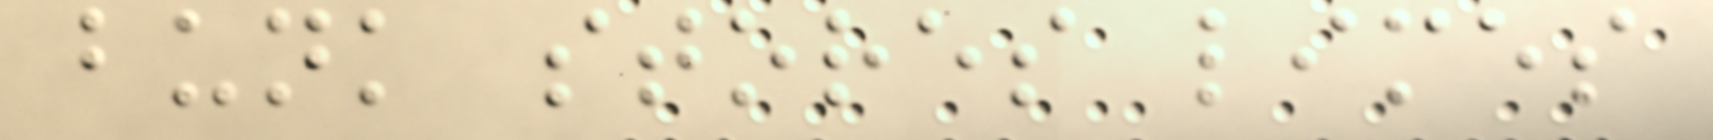bunk stores limes
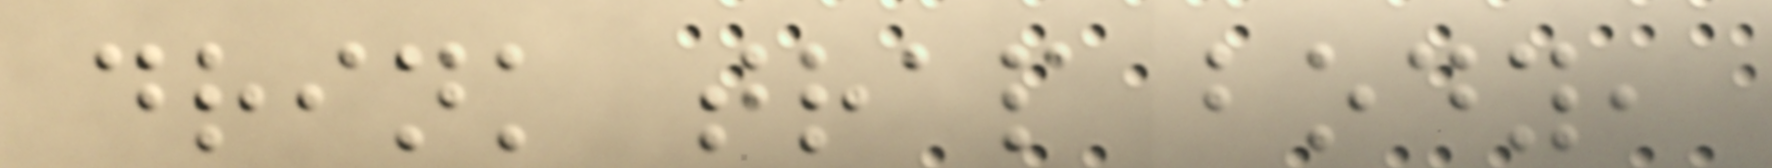drink trap body,
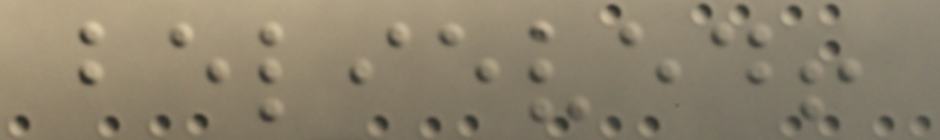believed!
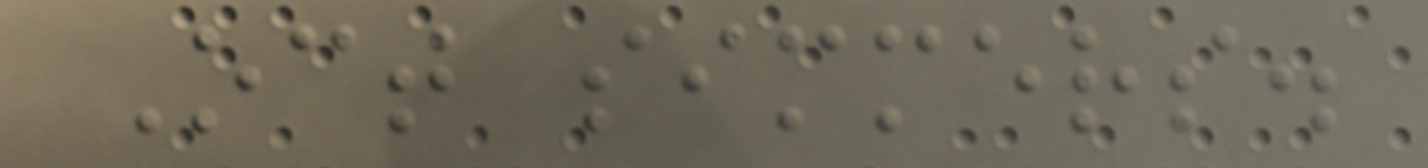Oct simmers.
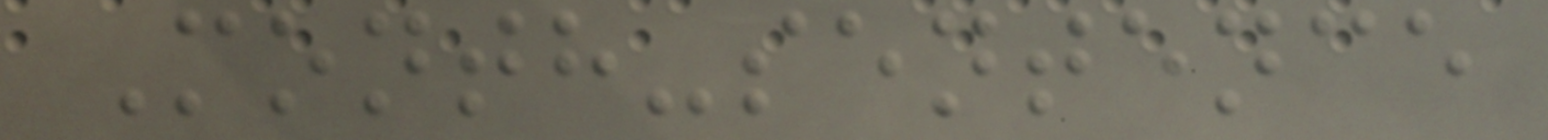Month-sentence
